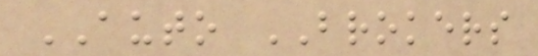AUTO BROKERS
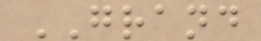GRAND
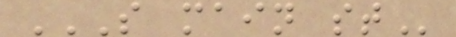S MAIN ST
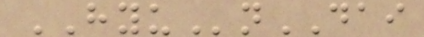HYUnDAI
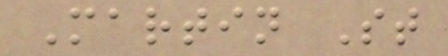Martin St
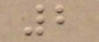2
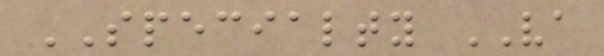SPECIALTY VA
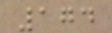174
